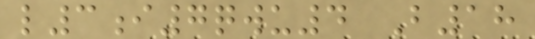l3i7qwu4 B18
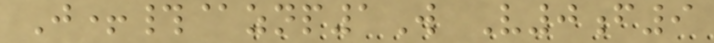J+#@znp1W V0f9
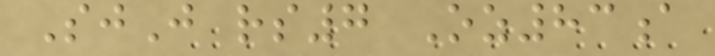SjJ rs7 Oz83a
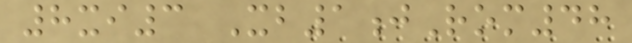8xi3 Xb1jRom48
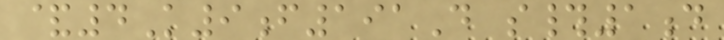&4K9f191D s#1d
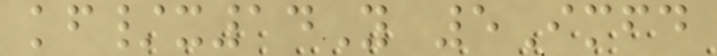kf/x14Y 5Imfd
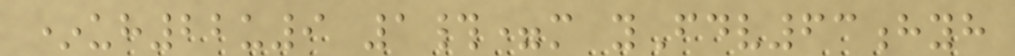*uh22u9 1#=m yFdv63hyh
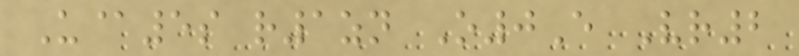U@5s r1zn O0E Vr2
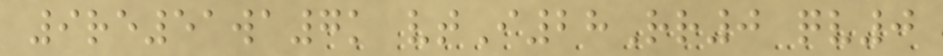9re51wa7k vtI28Rr0 qv0
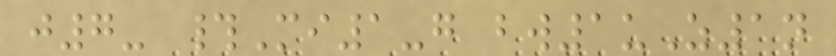j7- #Mi1-g bw1uZ1n
